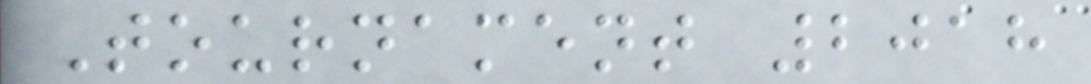Tournament 2018
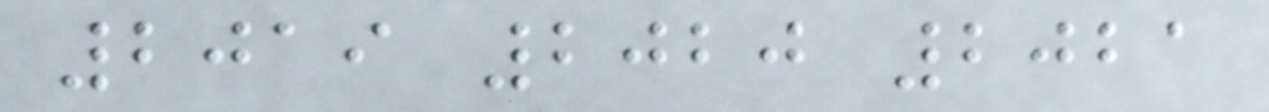2019 2020 2021
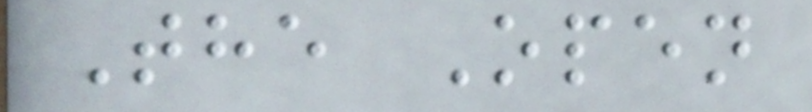The Open
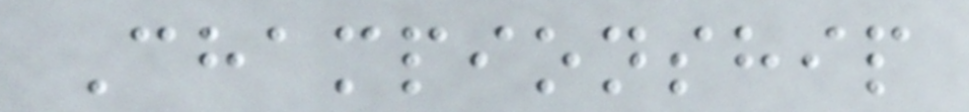Championship
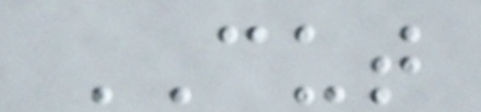CUT
